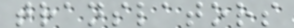translators
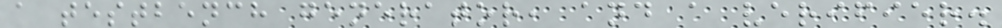a testbench generator, and a verifier.
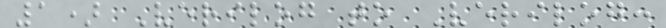1) Verilog to Verilog:
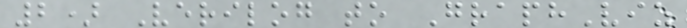2) Verilog to GraphViz
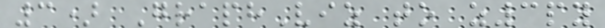3) GraphViz to z3py
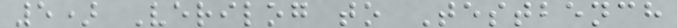5) Verilog to Testbench
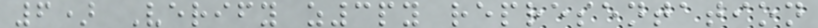6) Verify z3py representation
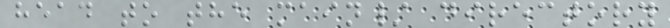head to the main/ directory
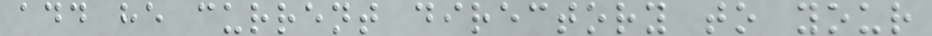add he current directory to your
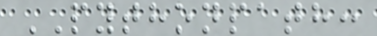PYTHONPATH:
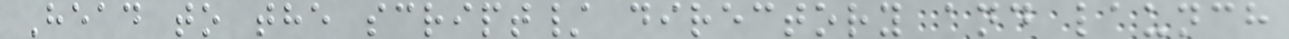Head to the script/ directory and launch
